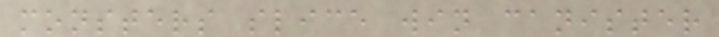monsters slice win canister
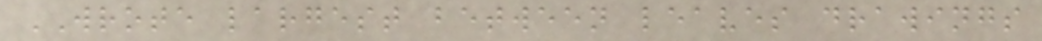WROTE largest between leaves drawings
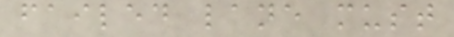failed lane must
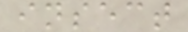insect
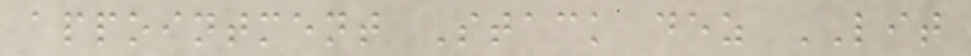appointment Stack dez LIT
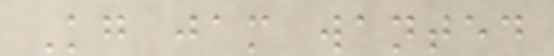Kg jam wanted
